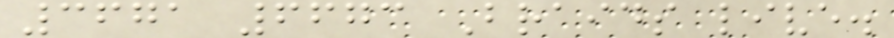3671 6673 Braids live.
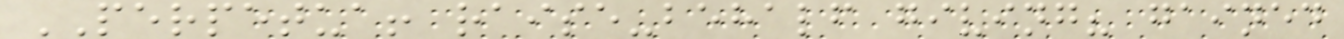PERPETUA! raise-behalf giving? gained
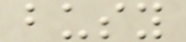busy
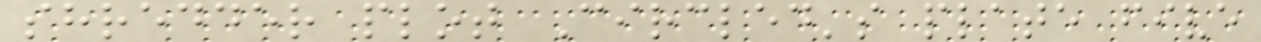shredder plot Circled's plate five
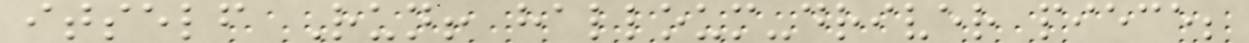itself Run! halloum-driver piece;
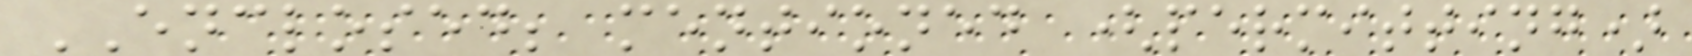ENCLOSED; mentioned (permitting)
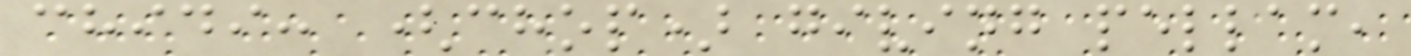chidi: (chop) giving pellam,
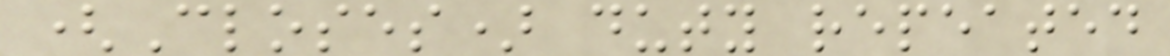(Closes) duty repeated
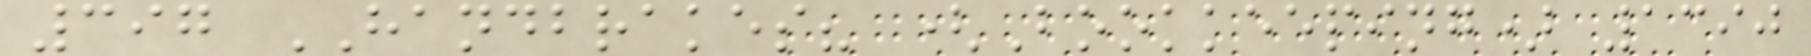397 HANDBRAKES? (Bookkeeping) 1390
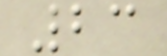23
